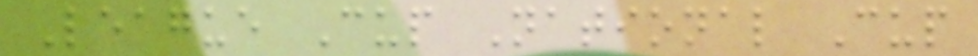League Cup National Cup
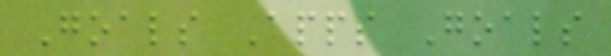Goals Apps Goals
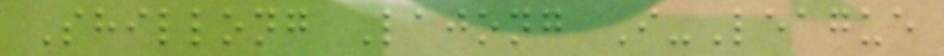Shillong Lajong I-League
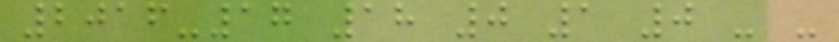2016-17 18 0 1 0 - -
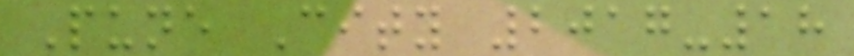Pune City 2017-18
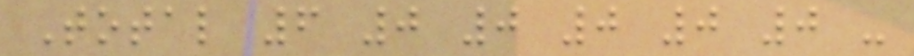Total 6 0 0 0 0 0 -
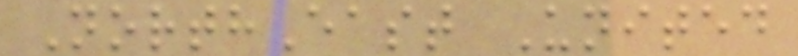NorthEast United
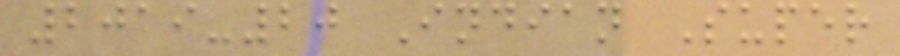2019-20 Indian Super
